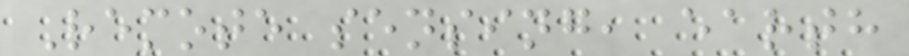Remote sensing, earth
